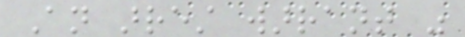An arrest warrant was
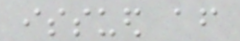issued after
